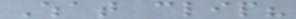What clip?
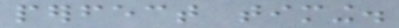perfect timing.
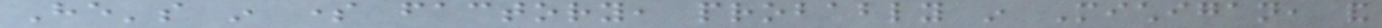He's in some factory, probably in Michigan, and
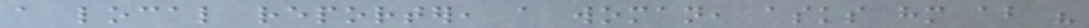a local reporter, a woman, asks him about his
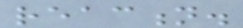reaction.
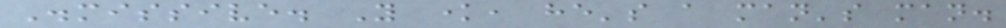Dismissive. You know, he's a man's man.
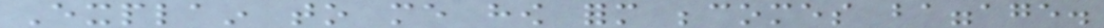Explain to me how form becomes baggage.
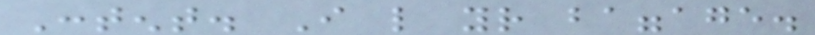Content. I like your baggage.
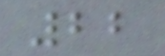22
